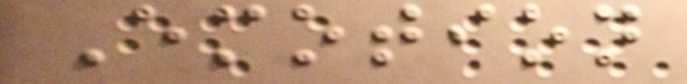Emotion
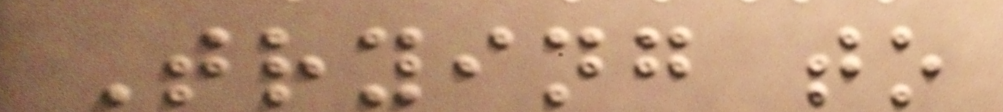Trying to
